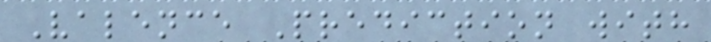Valence Prediction with
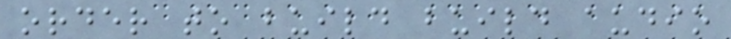order to build build audio
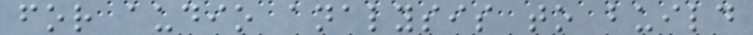for audio analysis to build
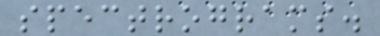spectrograms.
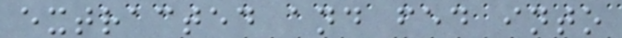extracted and fed into
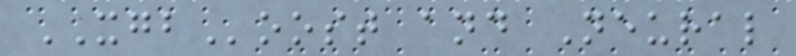XGBoost and Neural
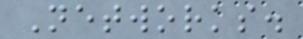Networks.
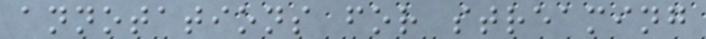annotations for streaming
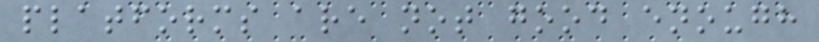platforms are not good enough
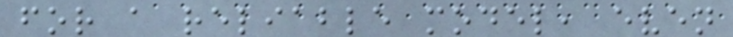for a reliable model, even
